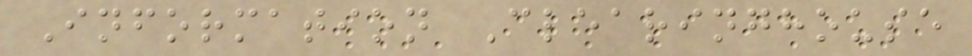Information Clearinghouse
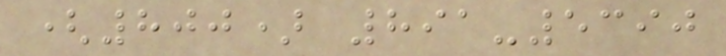(800) 891-5390
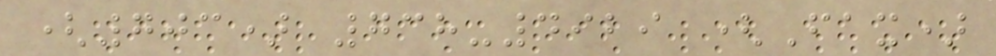(703) 738-4929 (Fax)
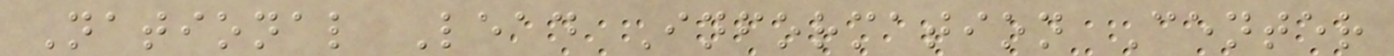National Lead Information Center
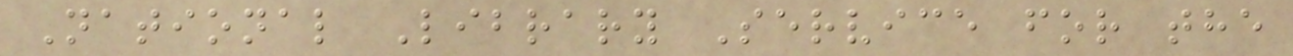National Library Service for the
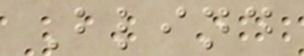Blind
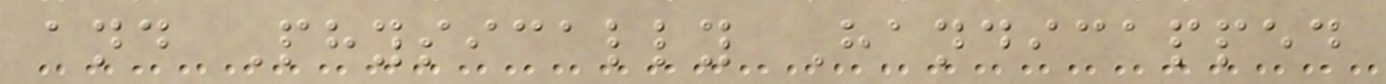and Physically Handicapped
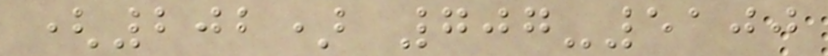(202) 707-5100
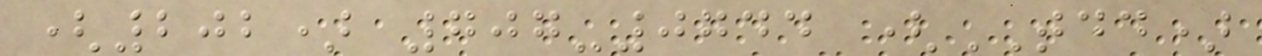(202) 707-0744 (TDD)
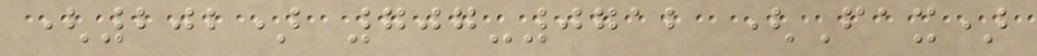(202) 707-0712 (Fax)
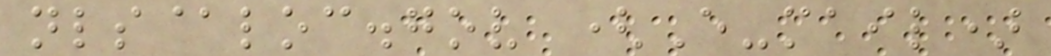nls@loc.gov (E-mail)
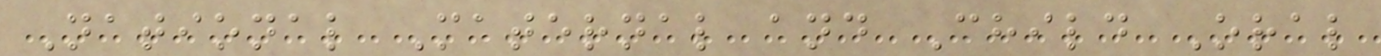National Maternal and Child Oral
